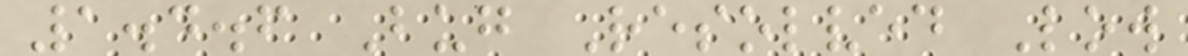1.4.6 Bug Resolved Low
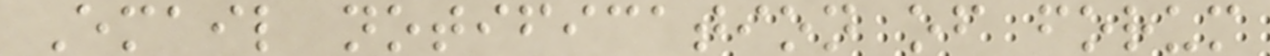Email notification of forum
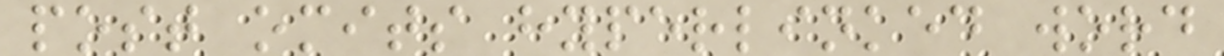post omits hyperlinked word
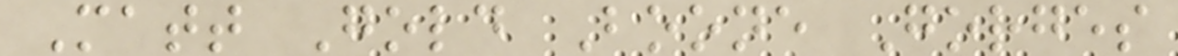Matt Gold Boone Gorges
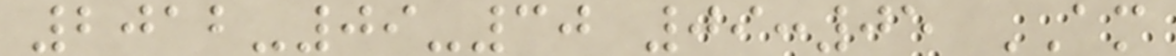2012-09-30 09:05 AM
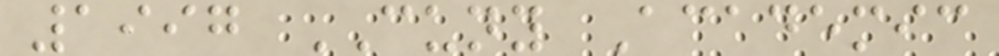1997 CUNY Academic
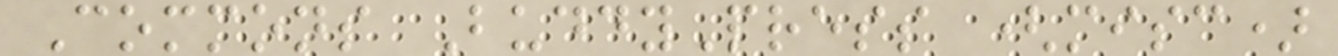Commons BuddyPress (misc)
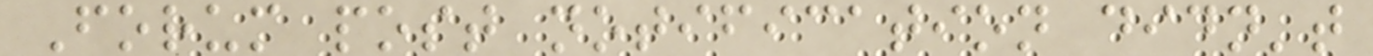Forum post notification didn't
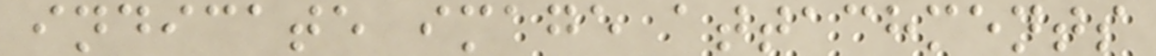indicate image attachments
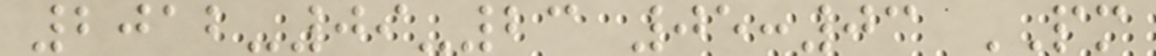2012-09-23 05:03 PM
